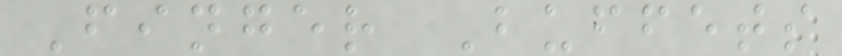Finger Buffets
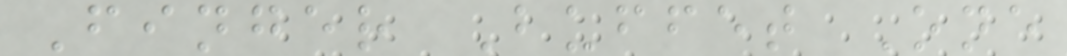Finger Buffet One
